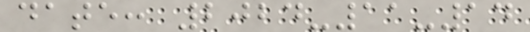date: 2024-11-14
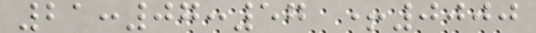21:07:57 +0000
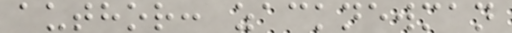author: zacknewman
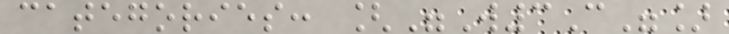categories: ["W3C"]
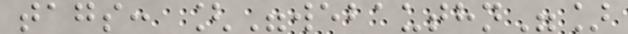tags: ["webauthn"]
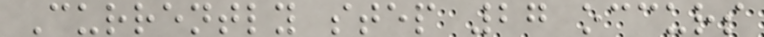Currently step 27 occurs
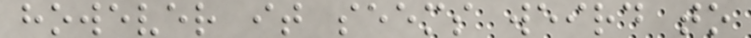however it seems weird to
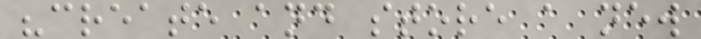"create and store a new
